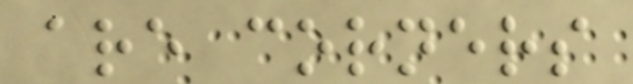are corners
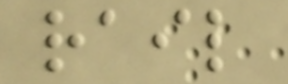rail
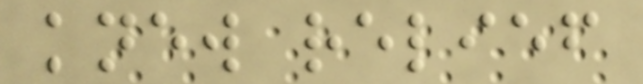knew relief
